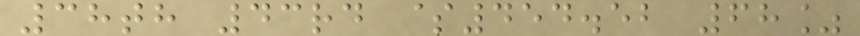38th 43rd $454.52 68%
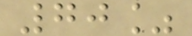70%
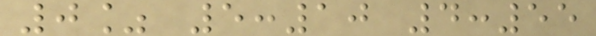0% 5:10 4:55
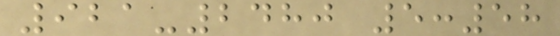921-2480 5:58
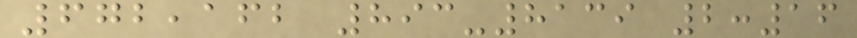672,162 893-8139 2:16
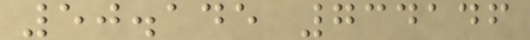50.145 734146
